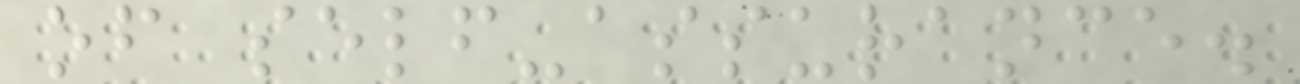of self-assurance.
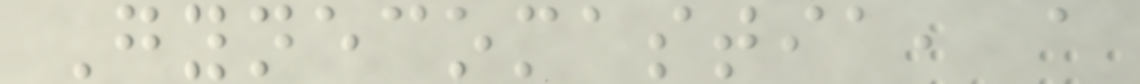Gynecomastia, a
